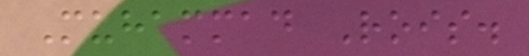Muhammad Rois.
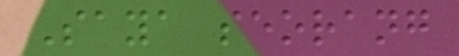Saya seorang
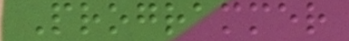Programmer
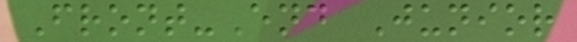Front-End Junior
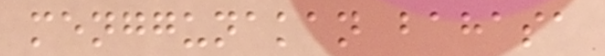menggunakan bahasa
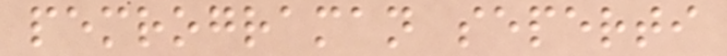pemrograman seperti
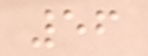56
